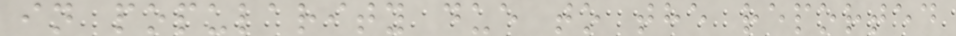in popularity due to the reported
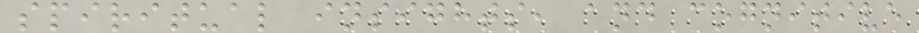spiritual insights, and cognitive
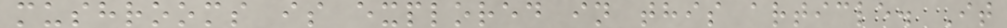mushrooms is explored in this article. It
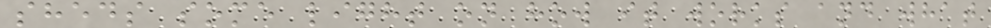sheds some light on how it works and what
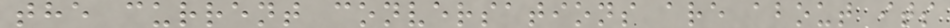the current conversations are about its
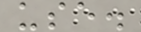use.
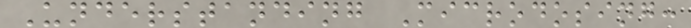Understanding Microdosing:
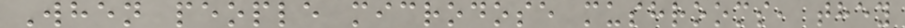When people microdose mushrooms, they
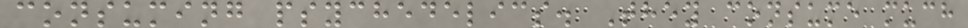consuming psychedelics. They consume much
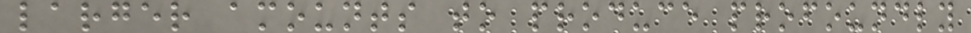larger amounts to produce profoundly
